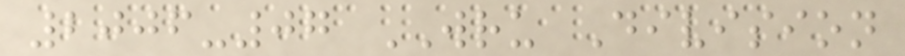2006-07 WRU Division
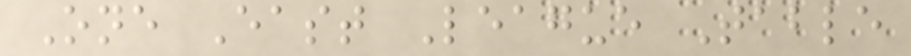One East League Table
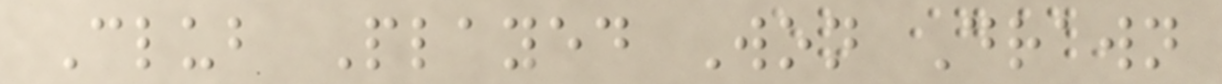Club Played Won Drawn
